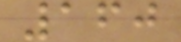160
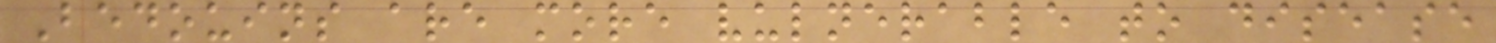Bedouins are more vulnerable to disease
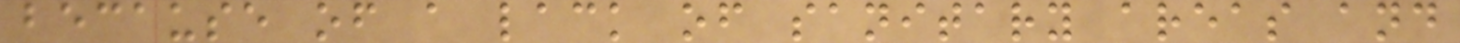because of a lack of sanitary areas and
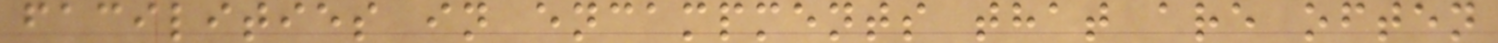facilities in encampments that are often
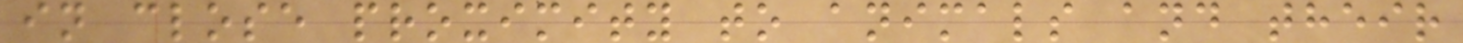in close proximity to animals and their
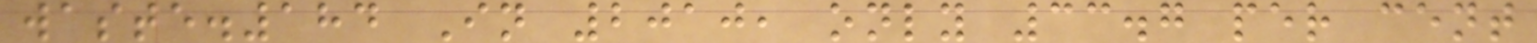waste.184 In 2010, only 33.7 per cent
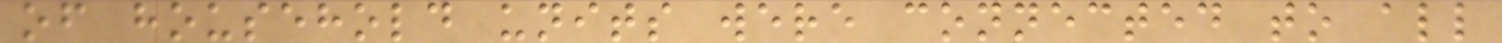of household units were connected to all
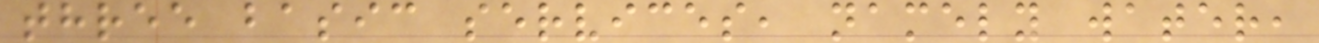three basic services, namely water,
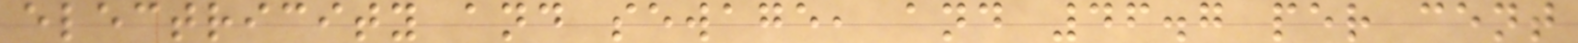electricity and sewage, and 46.7 per cent
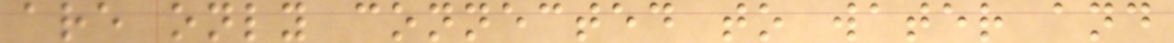are only connected to water and
